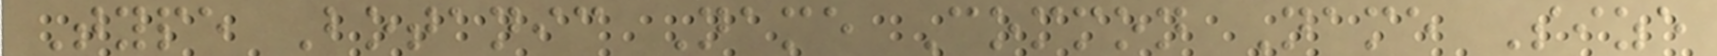Type Botanic Name Common Name Size
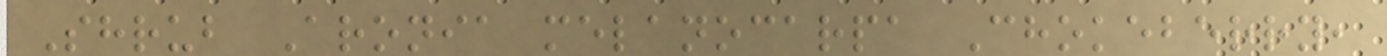Shrub Aronia melanocarpa Chokeberry,
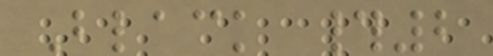Black #2
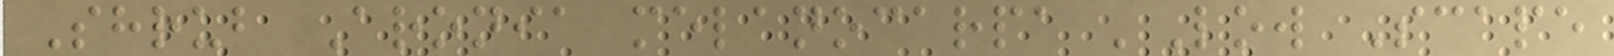Shrub Aronia melanocarpa 'Low Scape
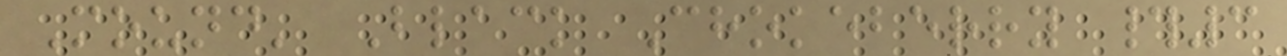Mound' Black Chokeberry #3
